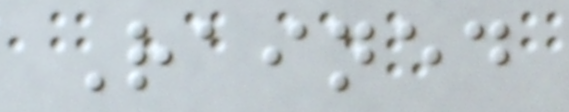Rained
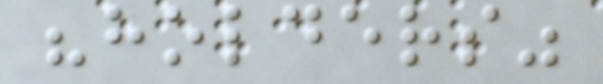"holders"
